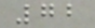72
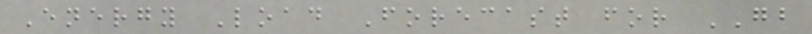Energy Load Forecast for GB
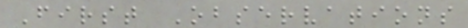First Observations
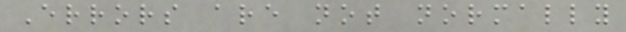Errors are not normally
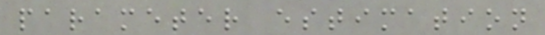parameter estimation
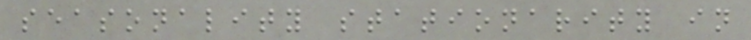seasonality stationarity in
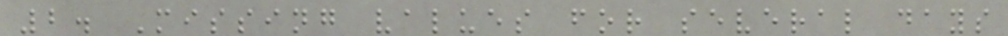2. Missing values for several days
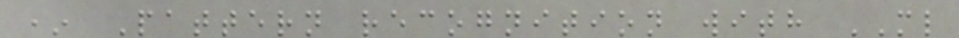* Pattern recognition with ML
